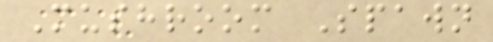Mushroom Spawn
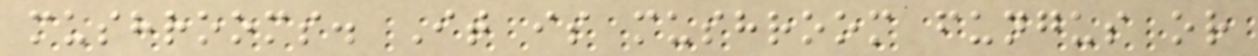mushrooms. It is mushroom fungus or
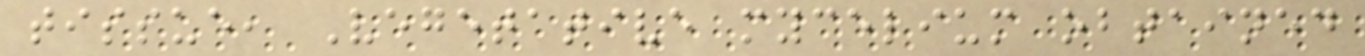tissue, Vegetative mycelium obtained
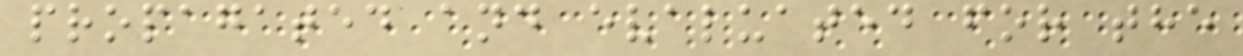propagated and evaluated for the
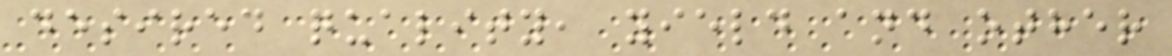desired quality, yield and other
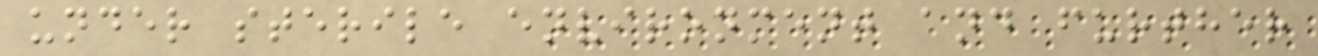under sterile environment and further
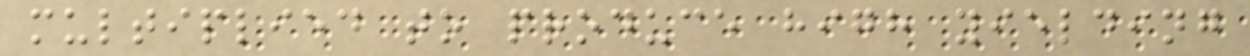multiplied to produce high yielding
